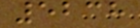5238
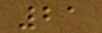21
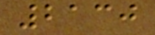2130
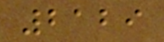2129
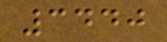3440
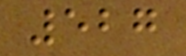527
